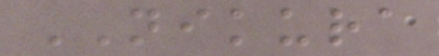NIKURA
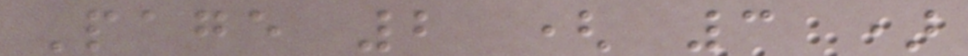Page 2 ( 3 )
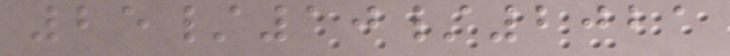25/10/2021
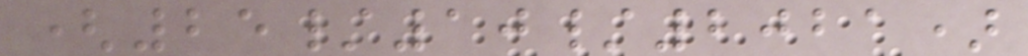(25/10/2021)
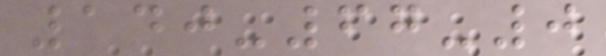140-67-0
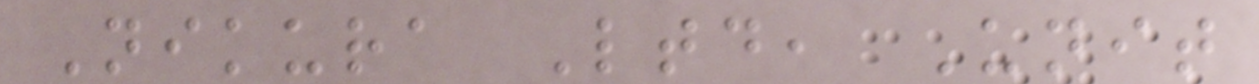Nikura Ltd, Unit
